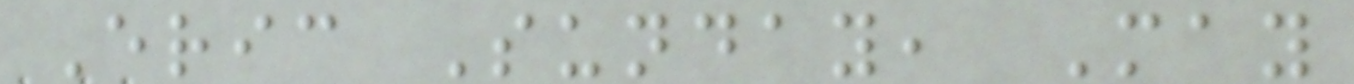Eric Sunday, May
